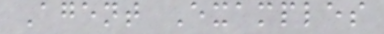Agent Examples
